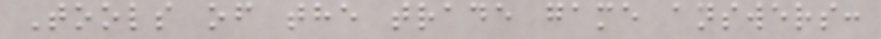Tools of the trade game answers:
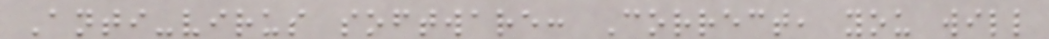Anti-virus software: Correct, you will
